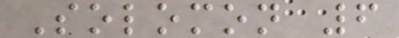Solomon 6
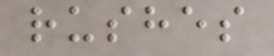rushes
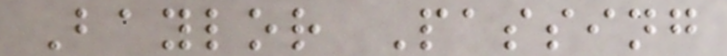Baylor Passing
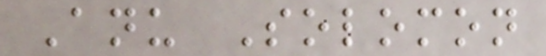Anu Solomon
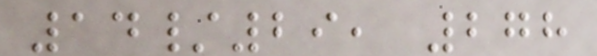14/29, 278
